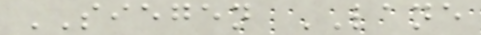SIEGEN LANE
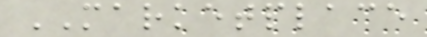MARKETPLACE
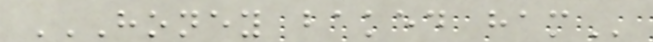HONEY BAKED HAM
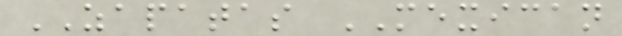ZAPATAS MEXICAN
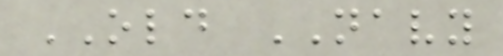OLD NAVY
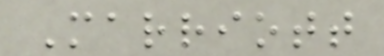Marriott
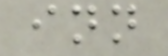inn
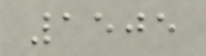1505
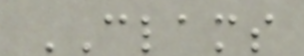CLAMS
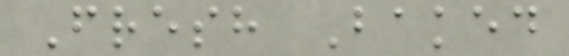Fresh Baked
